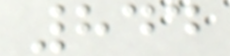844
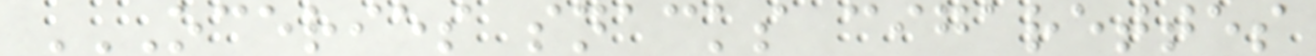OCERIES SNACKS CIGARETTES
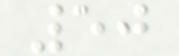50
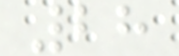28
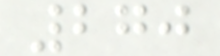270
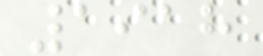1918
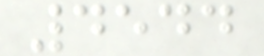4544
